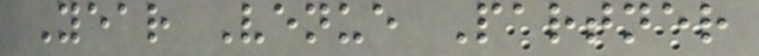Year Venue Partner
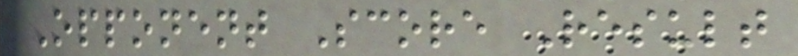Opponent Score Result
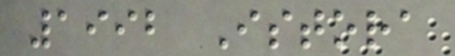1992 Istora
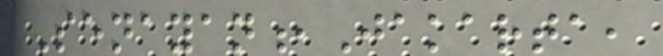Senayan,Jakarta,
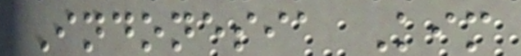Indonesia Kim
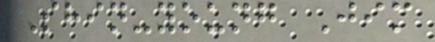Shin-young Jim
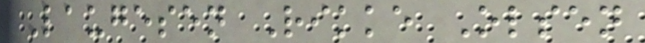Laugesen Rikke Olsen
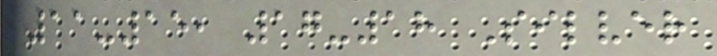11-15, 17-18 Silver
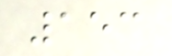153
